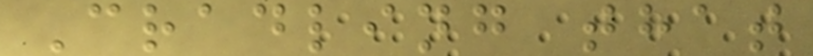Cradling that
